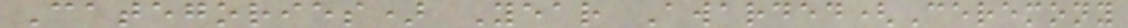Categories) Year Awarded(Ceremony
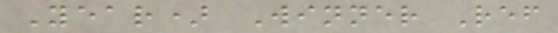Year) Winner Ref
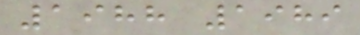1988 1989
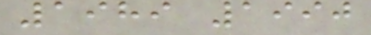1989 1990
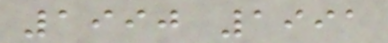1990 1991
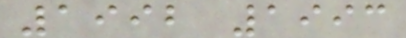1992 1993
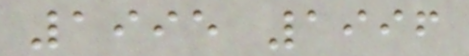1995 1996
